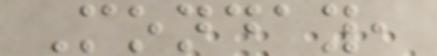Monday,
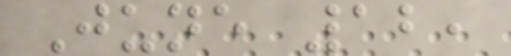June 12,
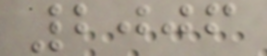2006
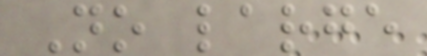No large
